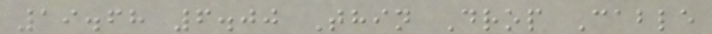19.68 6.00 Thin Drop Cable
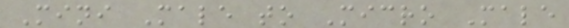Mini Male to Micro Male
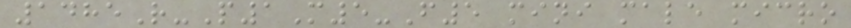1485R-P1M5-F5 mini male micro
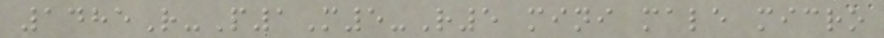1485R-P1M5-R5 mini male micro
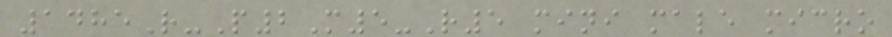1485R-P2M5-R5 mini male micro
